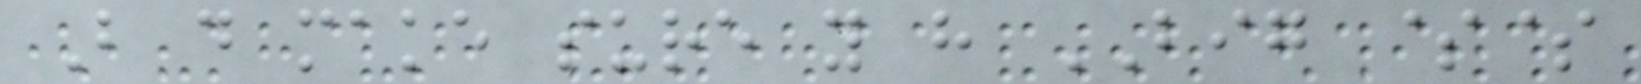But do make sure you have BIG $$
